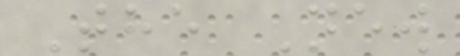The New
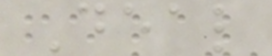Deal
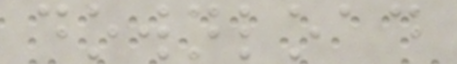download
